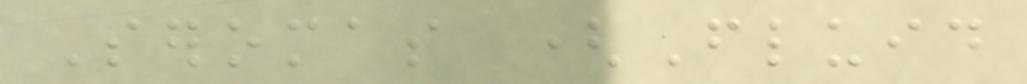Seromas (Fluid
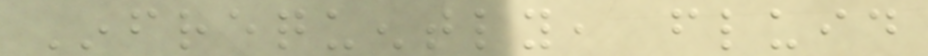Infrequently, fluid
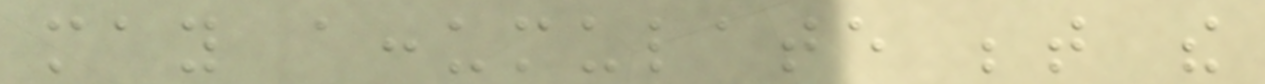may accumulate between the
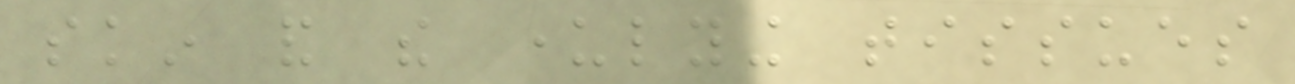skin and the underlying tissues
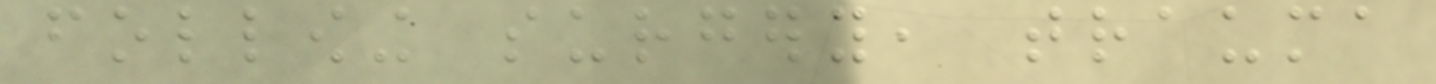following surgery, trauma
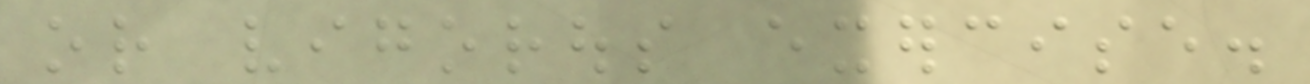or vigorous exercise.
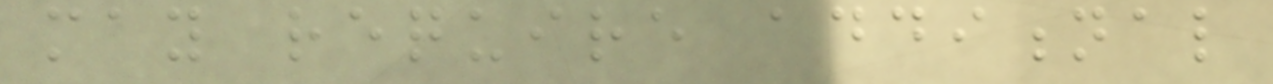may require additional
